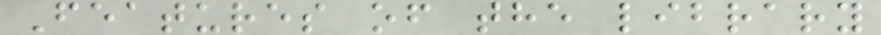Features of the library
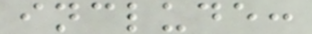include:
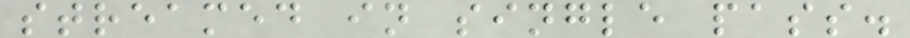streamed in single pass.
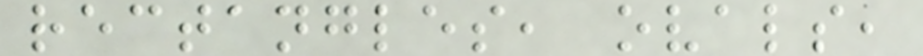rectangles, ovals,
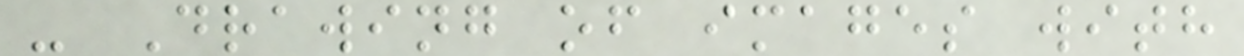- Drawing of images with
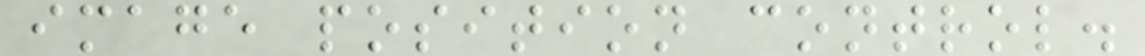image position control.
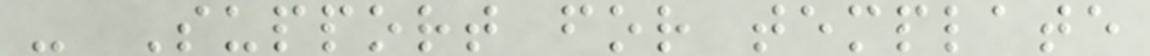- Support for template
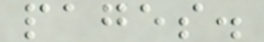pages.
